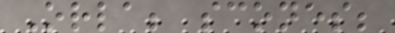Orla; scones;
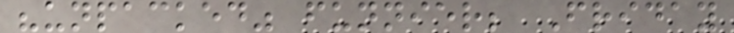"unpacked" funnier; Friday
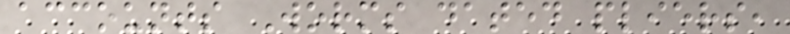accounts Worms dated pliers,
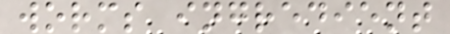worms ingredient
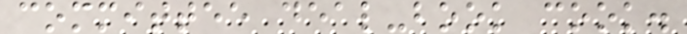committee deal-book cook.
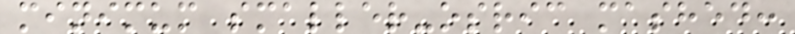minimum smaller-osric mashed:
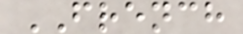FRENCH
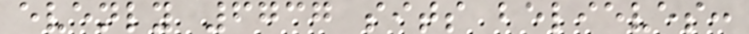evenly 6737 sits believes:
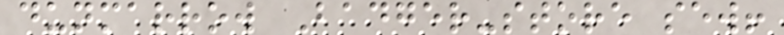dunmarrow Badger-store sew!
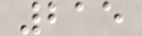215
